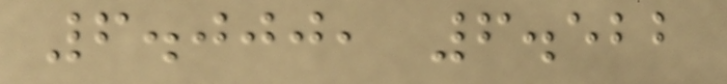6.000, 6.522
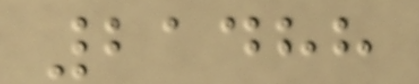21488
